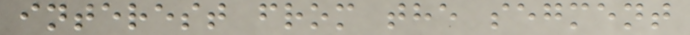interest from the segment
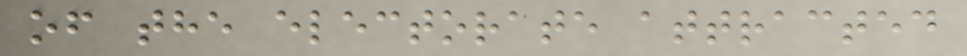of the electorate attracted
